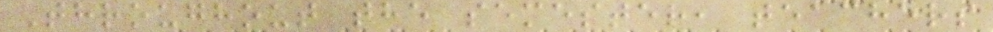Throughout the semester, teachers
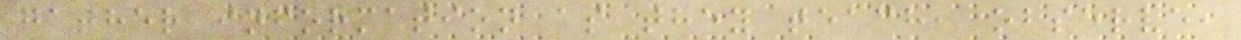gather information as they teach, observe,
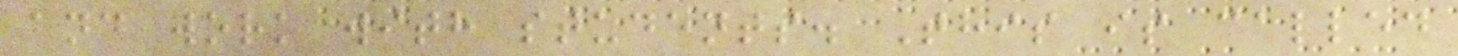and work with students. This is called
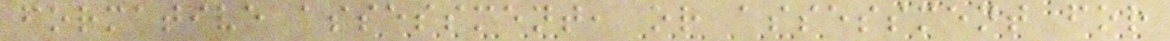formative assessment, or assessment for
